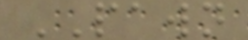PAWN
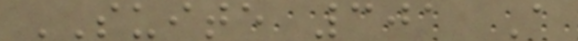SUITE 301 A
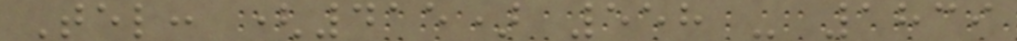Tel: (415) 558 - 1839
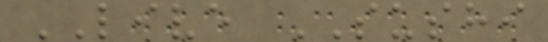LIVE SUSHI
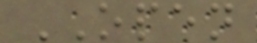OPEN
